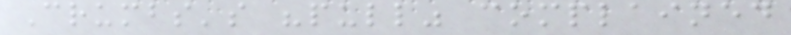Crumbs's "pull" complained
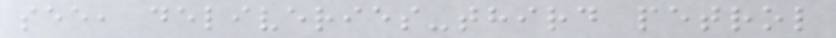see, deliveries-third petrol
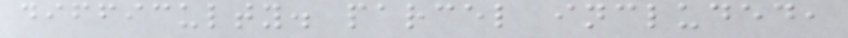difficulty. parcel included,
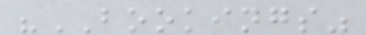"BOOKINGS"
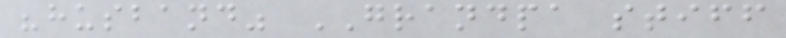"husband" GRANDPA stiff
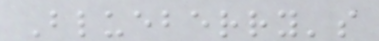Blueberry's
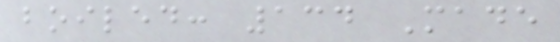boiled: 134 Made
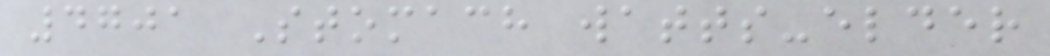4701 Stomach watts-elder
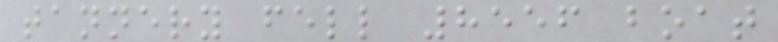tannery fell 8556 boat
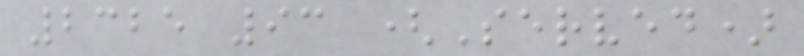2325 93 (Served)
